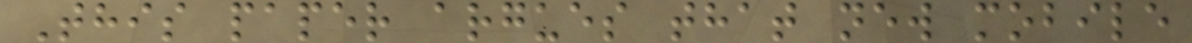This paper argues that new mobile
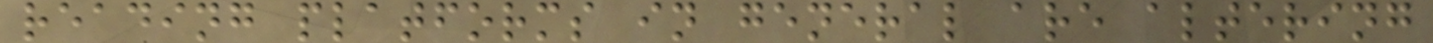reading platforms in general are altering
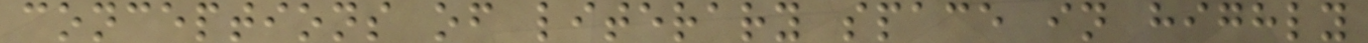conceptions of literary space in highly
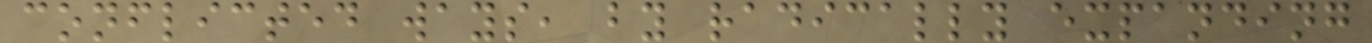conflicted ways, by radically expanding
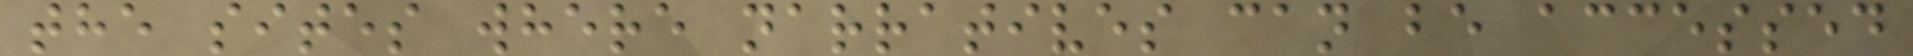the sites where narratives can be accessed
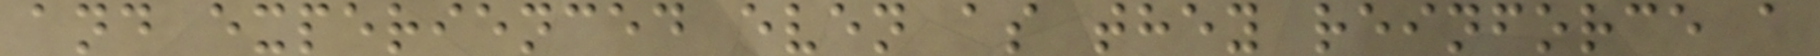and experienced even as they reinforce a
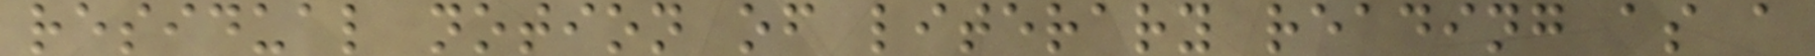residual notion of literary reading as a
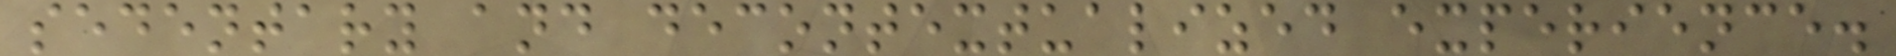sedentary and decontextualized experience.
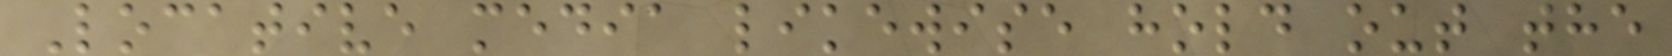Locative media likewise hold out the
